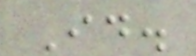Id.
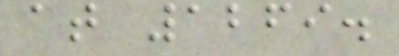at 1269.
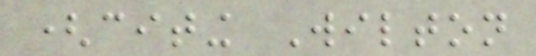(citing Wilton
